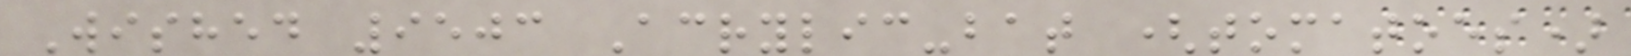Wished 9503 Acrylic-bat (tomatoes)
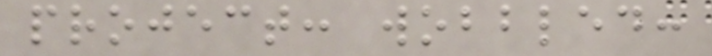project: wobbled:
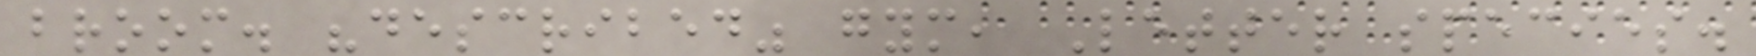broom. "described" gym, Letter species.
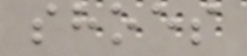shoes
